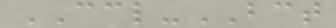CCL-BCT
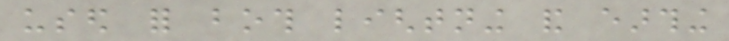used for both lightning and earthing
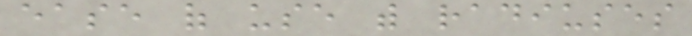ease of use with radiuses
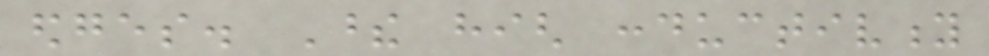edges. These high conductivity
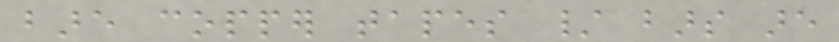bare copper tapes / bars are
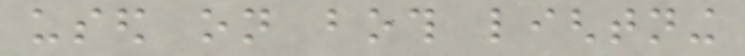used on both lightning
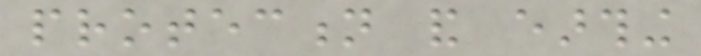protection and earthing
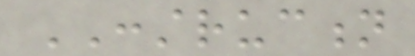CONSTRUCTION
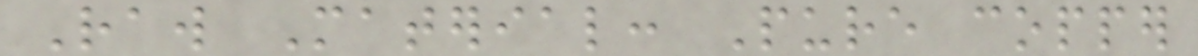Raw Material: Pure copper
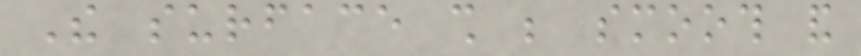The surface shall be smooth and
